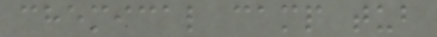chemical camp tub
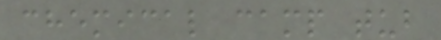chemical camp tub
